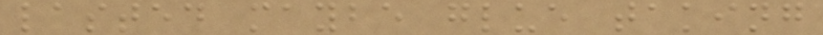lasted maybe glue taking
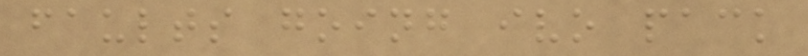faults going ivo pack
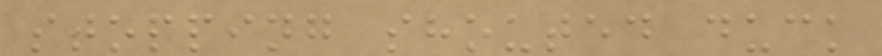stopping shouted duck
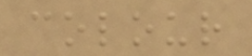colour
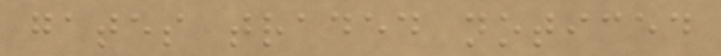gates traded noticed
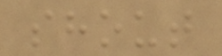shout
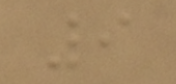9
